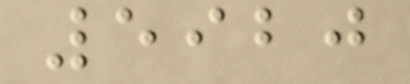5920
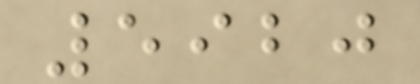5920
